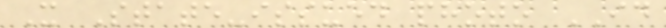X State-issued photo ID
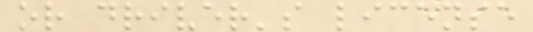or driver's license
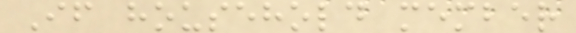If household member
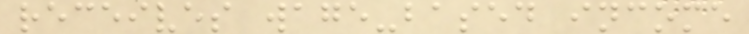receives wage-based income
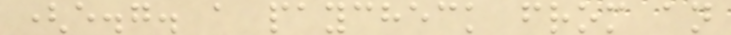(e.g. a paycheck from an
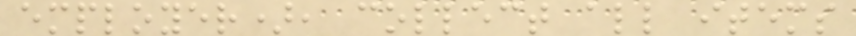employer), collect all items
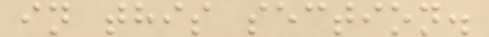in this section.
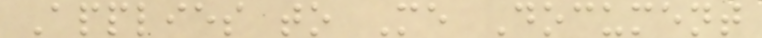Applies to Me Document
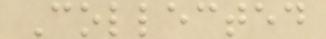Collected
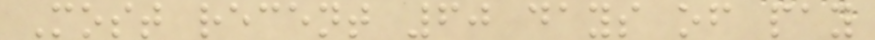Most recent 60 days of pay
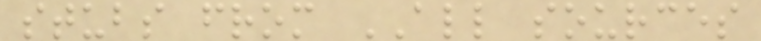stubs from ALL sources
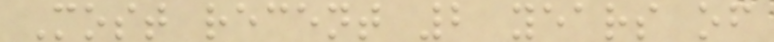Most recent 2 years of
